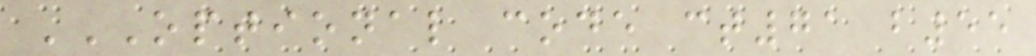OPTIONAL CODE CT71 B55
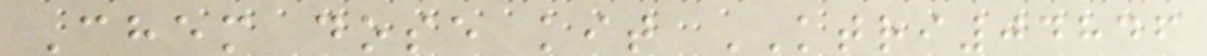Chem dose kit KTRI04846
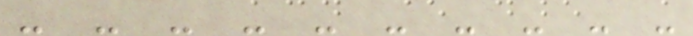- - - - - - - - - -
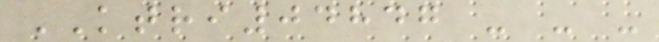KTRI04847 - - -
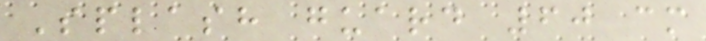Splash guard 60 cm
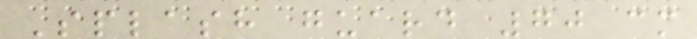Splash guard 70 cm
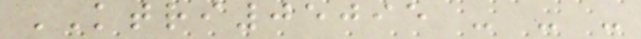KTRI05095 - - -
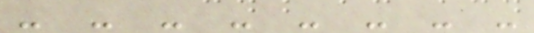- - - - - - - -
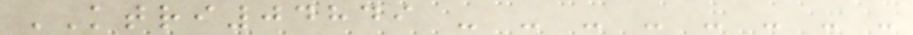KTRI04849 - - - - - - - -
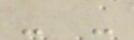- -
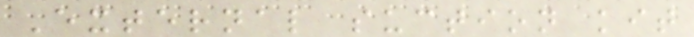External suction kit
